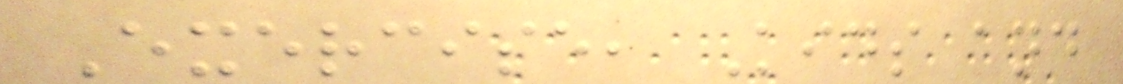Exercise, Kids and
